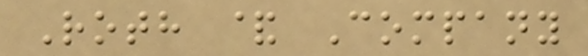Roth & Company
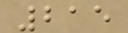215
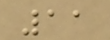11
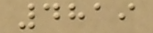4819
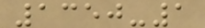1350-1
